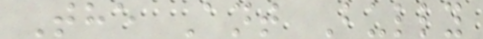The Ant Bully
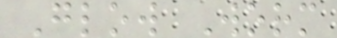Glow Worm
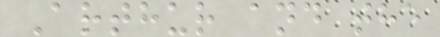Arthur and the
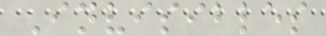Invisibles
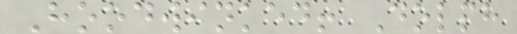Hoodwinked! Dolph
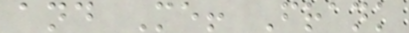and Me! Frank
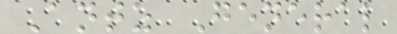Antz General
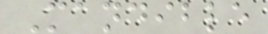Mandible
